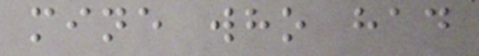mine who had
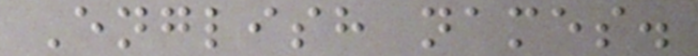English names.
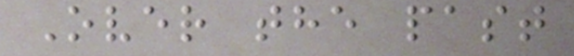Over the past
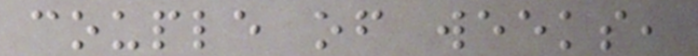couple of weeks,
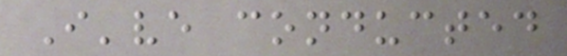I've conducted
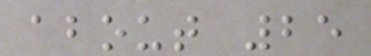about 25
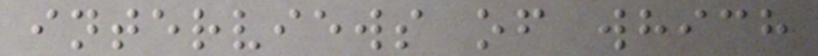interviews of which
